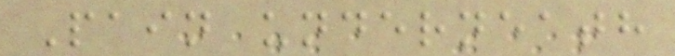Pain underneath
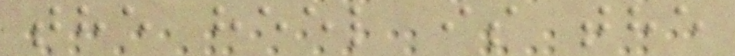the heel is the
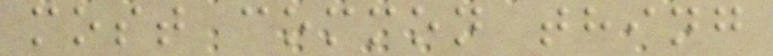most common thing
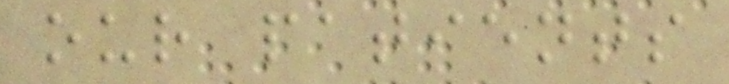our patients
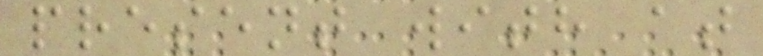present with at
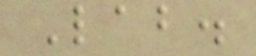Lab.
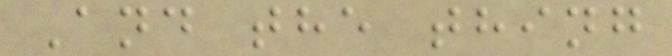And the thing
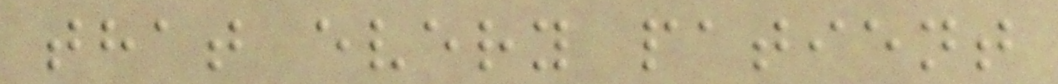that every patient
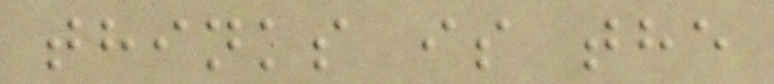thinks is the
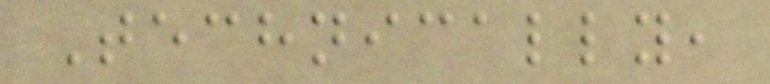Technically,
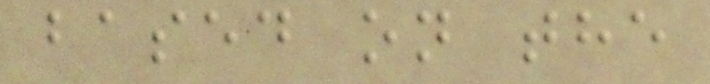based on the
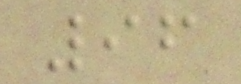96
